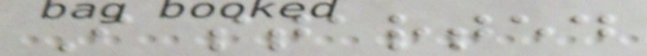I started
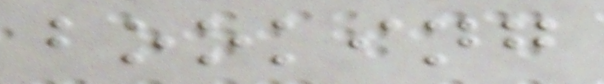booking
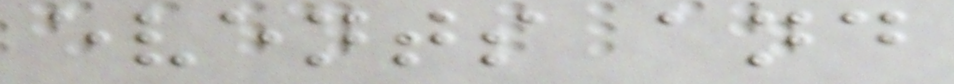events and
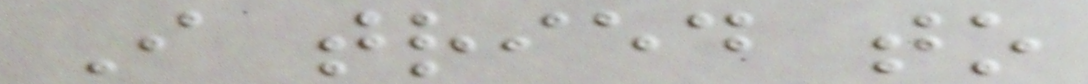I tried to
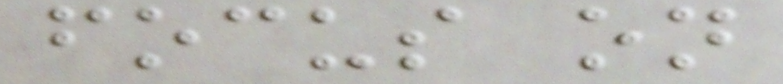focus on
